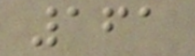161
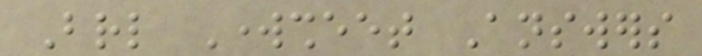Braille Worksheet Answers
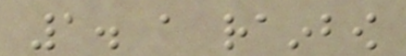1. a rainbow
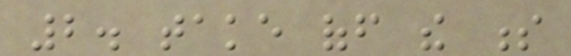2. take off the s
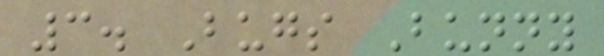3. Bugs Bunny
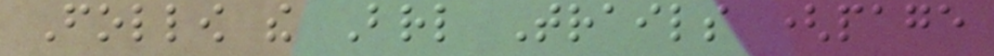Follow the Braille Trails (page
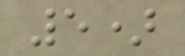5)
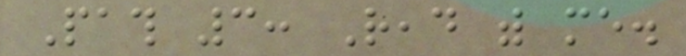Path 3: Read with me.
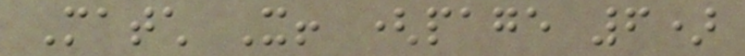Match It! (page 6)
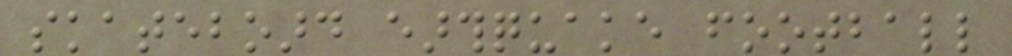skateboard earthquake football
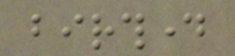birthday
